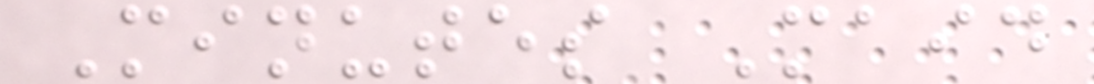Minutes Maid
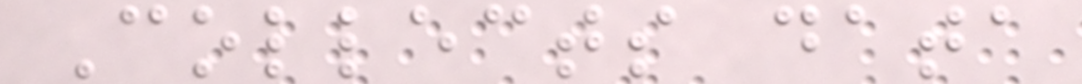Collects data
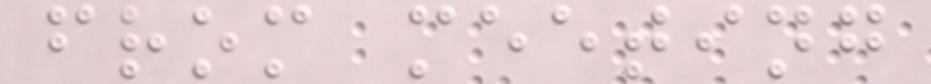from meeting
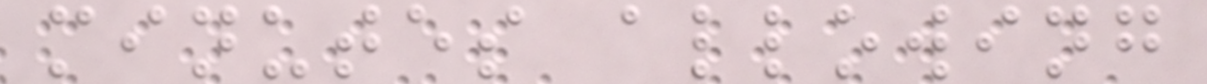minutes allowing
